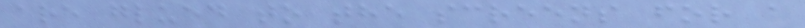are glued to the screens for a
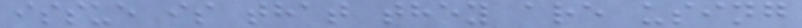issue is that they are using
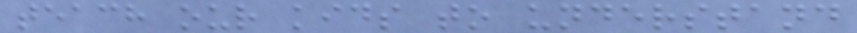teach our kids to understand
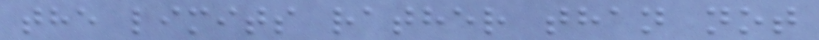the limits rather than not
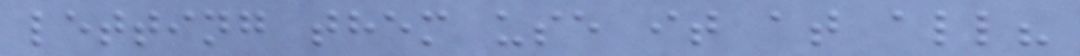letting them use it at all?
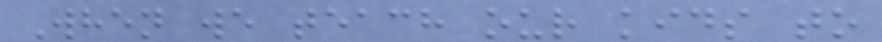When we teach our kids to
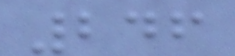246
